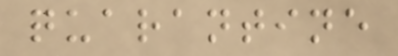quarantine
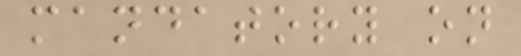mandatory on
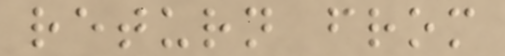return from
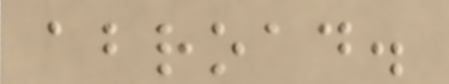abroad.
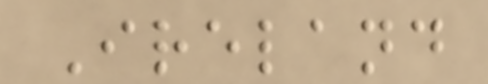Ireland
